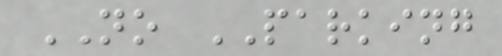NO PARKING
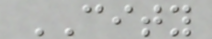CITY
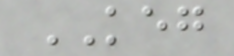KEG
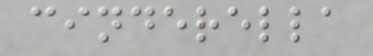cinderella
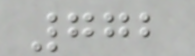772
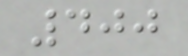400
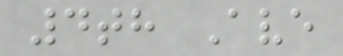4th Ave
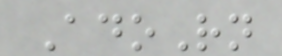AdoRn
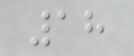18
